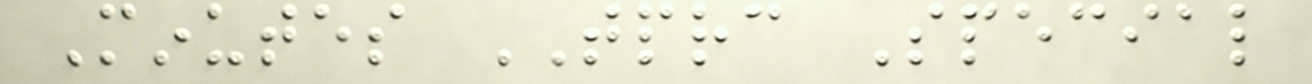Minutes TPRC Special
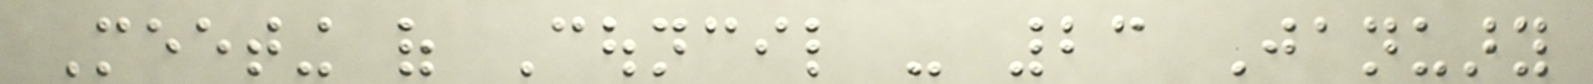Meeting of Council - 23 January
